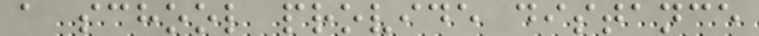a school provide distance
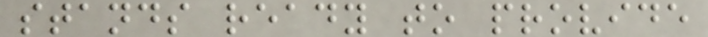stands ready to provide
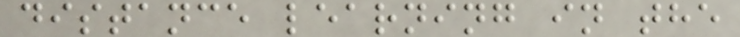distance learning in the
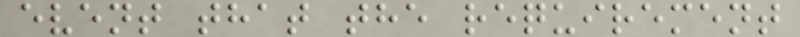event that the requirement
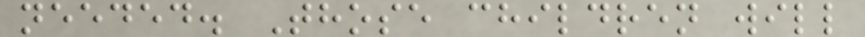needed. Those children will
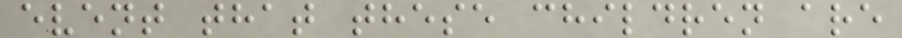event that these children are
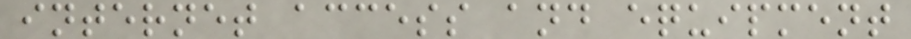internet access and equipment
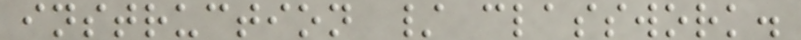instruction / classwork.
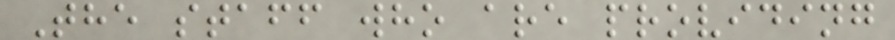The staff who are providing
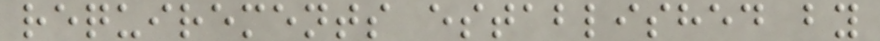requirements established by
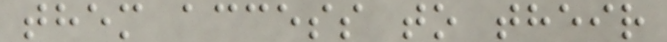them access to their
